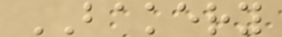BAKERY
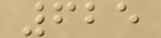625
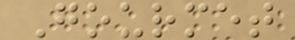Gourmet
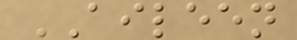AILEEN
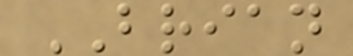BRIAN
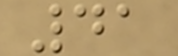41
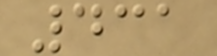431
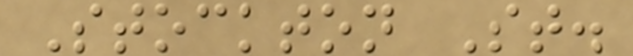Stockton St.
